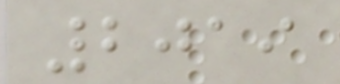2019
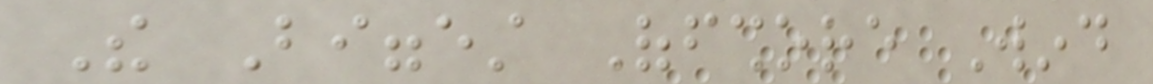The Biggest Offshore Wind
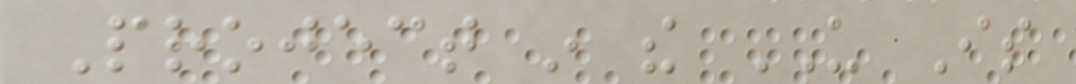Project in the US Is
